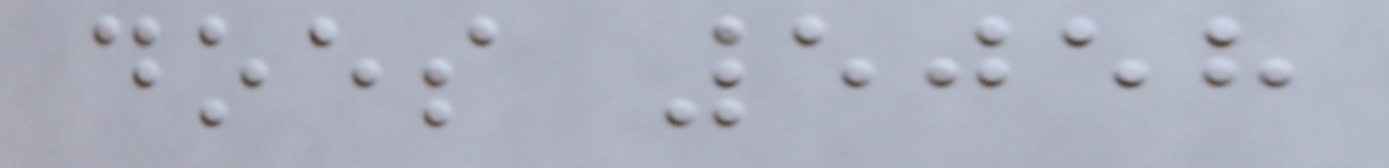does 5058
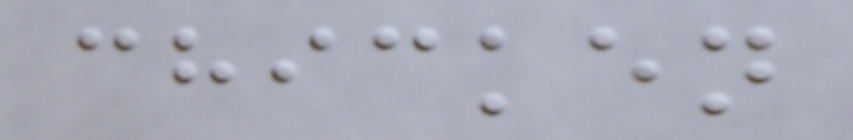chicken
